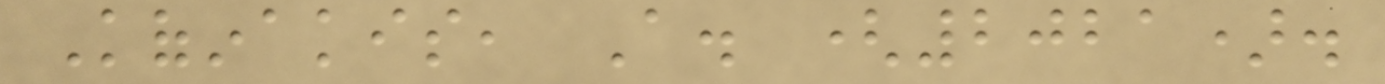Kofinakis, A. (2021).
